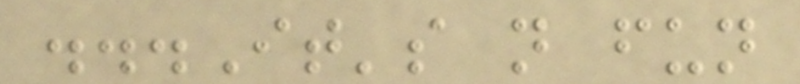...It's not fun
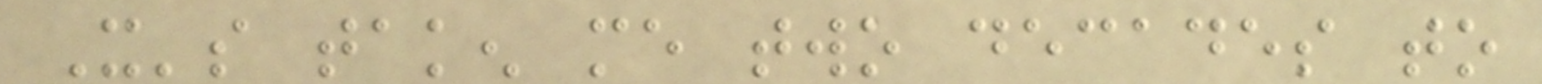It's taken me two decades to
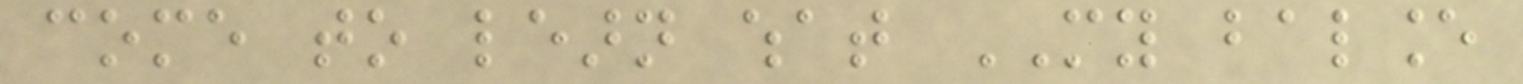come to learn what MY balance
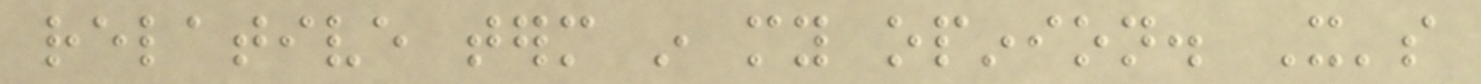relative term in my opinion. It's
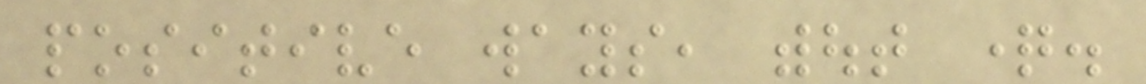positive ways, without question.
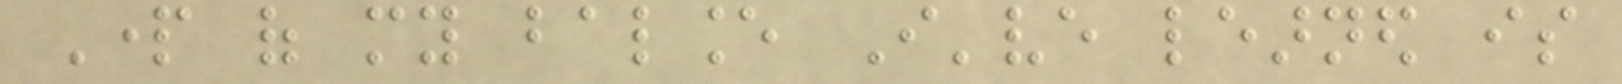Part of my balance I've learned is
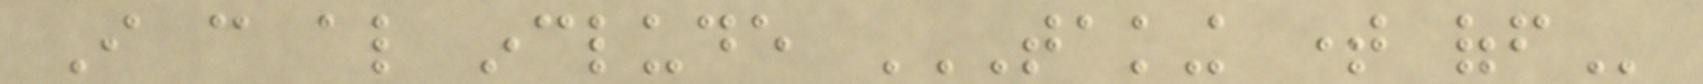I can also include TAKING TIME OFF
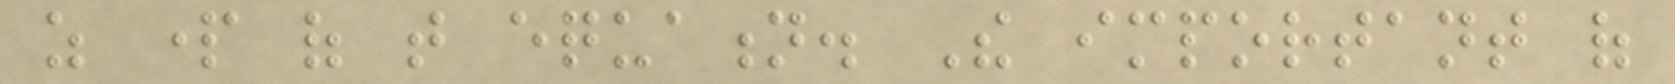as part of that equation. The important of
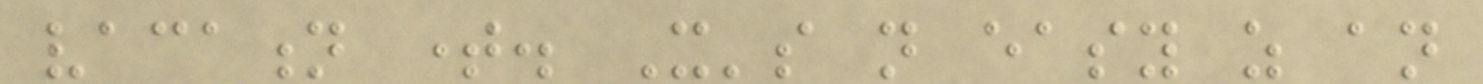vacation time. It's not easy as an
